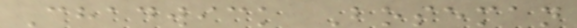Chadwick Boseman
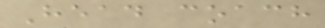Head coach
